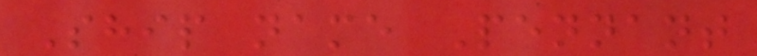Ship name Pennant
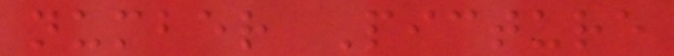number Picture
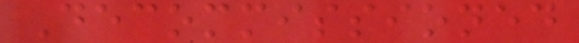Decommissioned
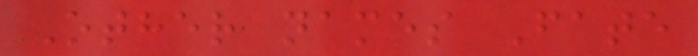Other names Fate
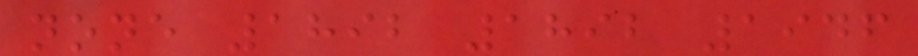none 1892 1892 1946
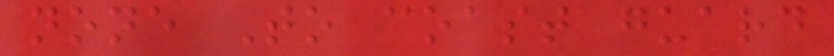none To coast guard
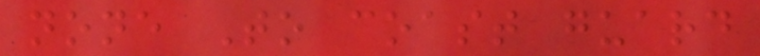none To coast guard
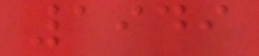1949
